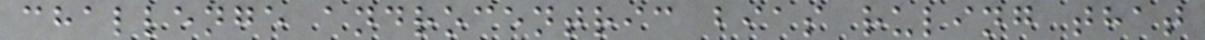challenge androcentric bias ruling that
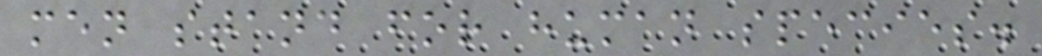men stand for human species.
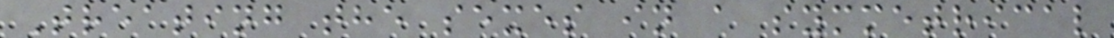Treating the sexes in a symmetrical
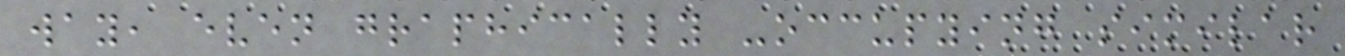way, even graphically -occupying similar
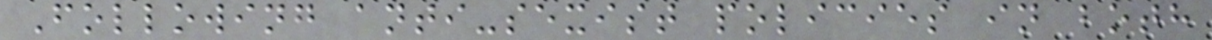Following anti-sexist policies in both
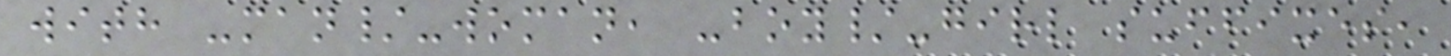with -man/-woman, -boy/-girl suffixes,
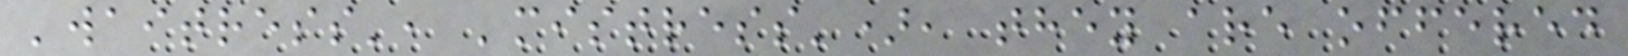'waitress', 'mistress'), they are offered
